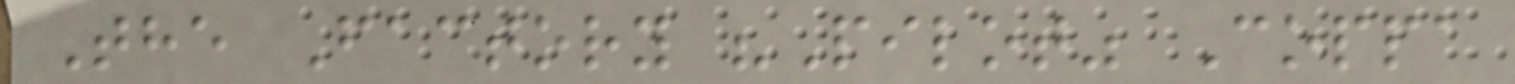The Factory "Pilot" Coppa
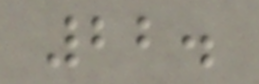22.
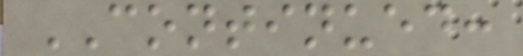CONTINUED:
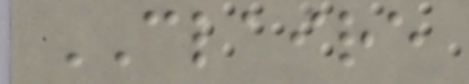CLAIRE
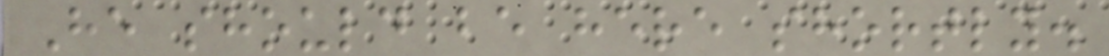He should be here shortly.
